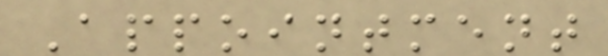Appointment
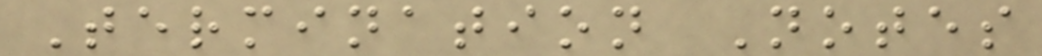Termination Notes
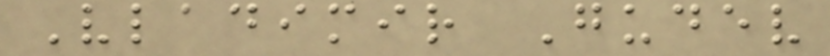Vladimir Gudev
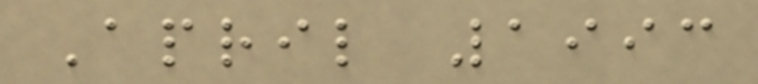April 1993
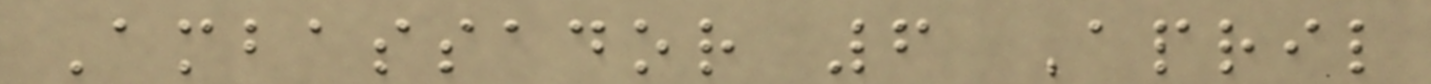Ambassador 6 April
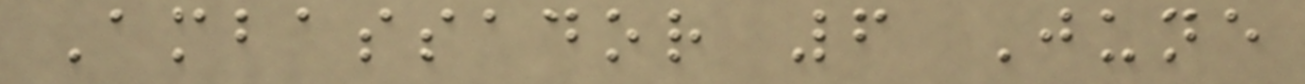Ambassador 6 June
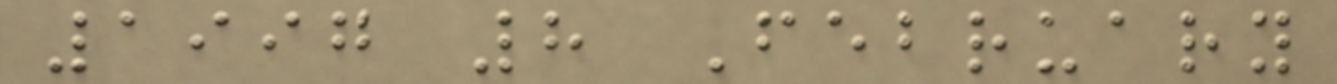1997 8 February
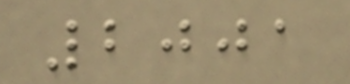2001
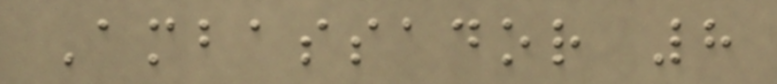Ambassador 8
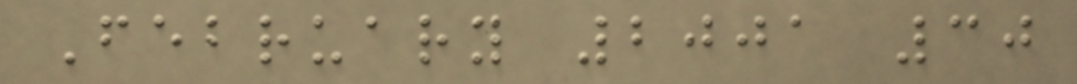February 2001 30
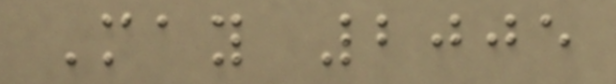May 2005
